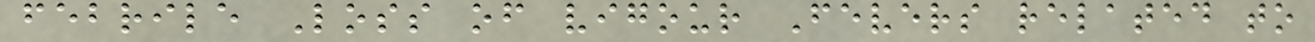febrile Loss of vigour Fevers related to
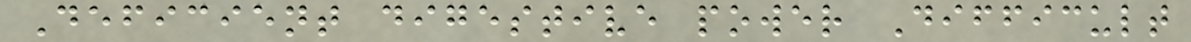Deficient digestive power Difficult
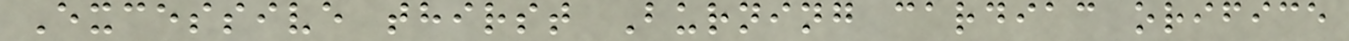Excessive thirst Burning cardiac orifice
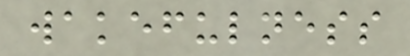wakefulness
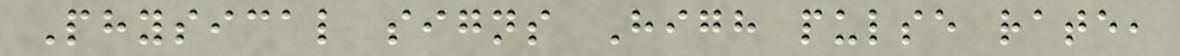Physical signs High pulse rate,
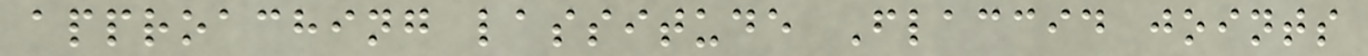approaching lassitude Flaccid joints
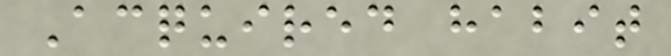Acquired habit
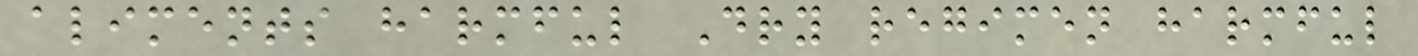aliments harmful Dry regimen harmful
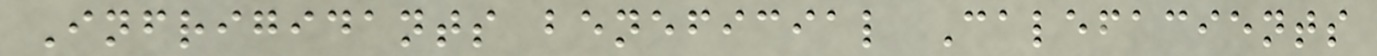Infrigidants beneficial Calefacients
